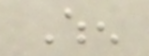When
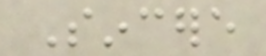Sincere
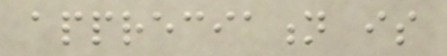appreciation is
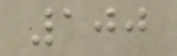100
